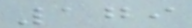179
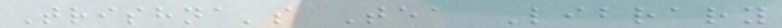Trishna's Tea Library
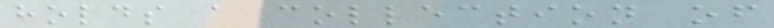holds a collection of
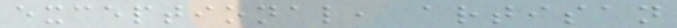exceptional, artisan
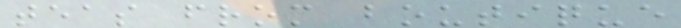teas from boutique
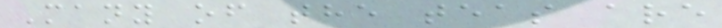Many of the teas are
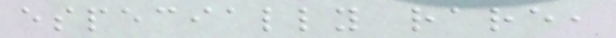especially rare,
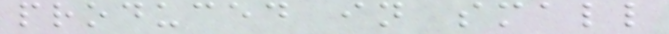produced in small
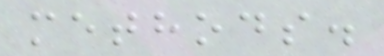methods.
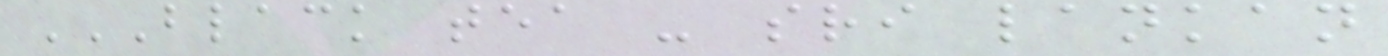BLACK TEA - SRI LANKAN
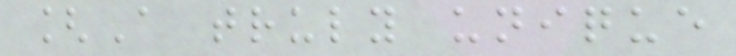[A truly unique
